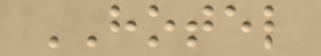HOTEL
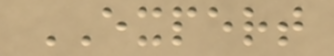EXPERT
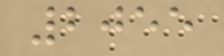2055
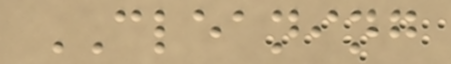CLEANING
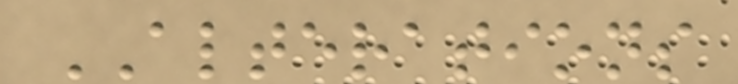ALTERATIONS
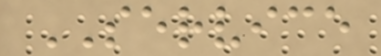SERVICE
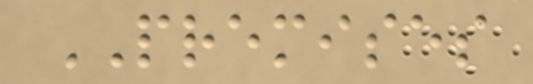PREMISES
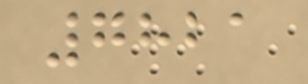7821
